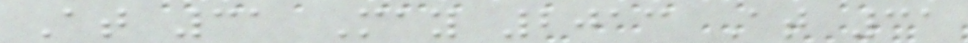At 31 May 2013 At 31
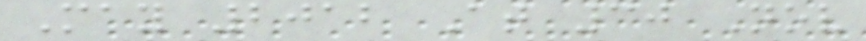May 2012 At 30 Nov
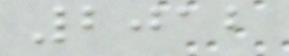2012
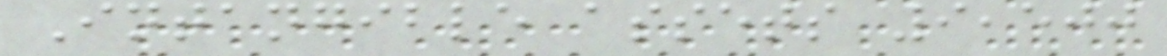Intangible assets 9,500
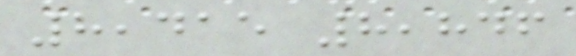8,415 8,846
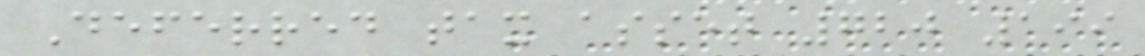Deferred tax asset 720 199
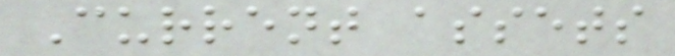Current assets
